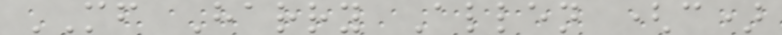MF Harry Allen (c)
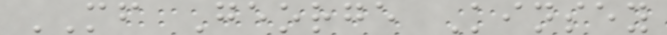MF George Kinsey
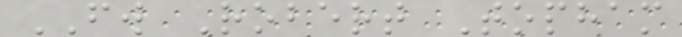FW Robert Topham
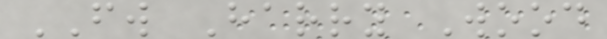FW Harry Wood
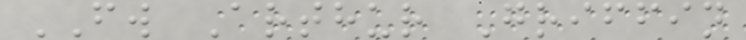FW Arthur Griffin
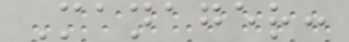Manager:
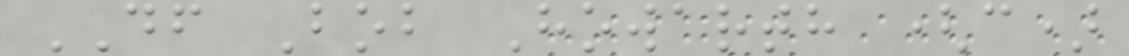DF Bob Howarth (c)
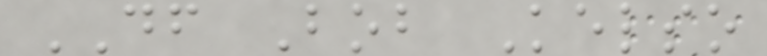DF Bob Kelso
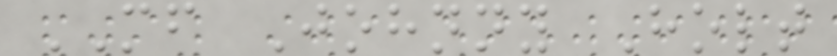MF Johnny Holt
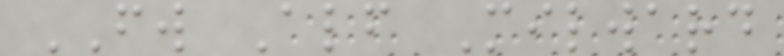FW Alf Milward
